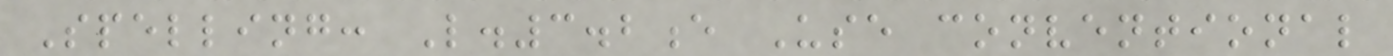Spelling: L.3.2e Use conventional
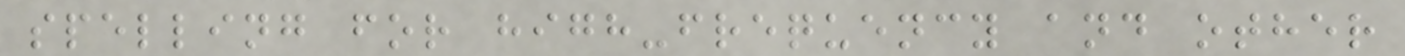spelling for high-frequency and other
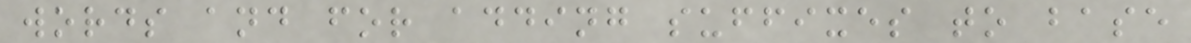words and for adding suffixes to base
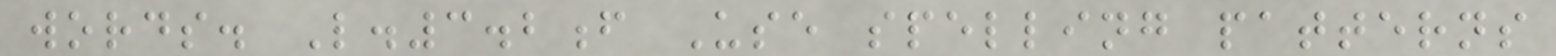words. L.3.2f Use spelling patterns
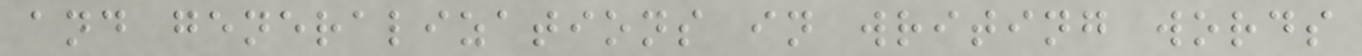and generalizations in writing words
